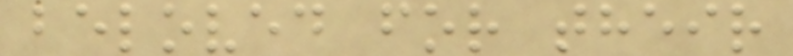beloved for their
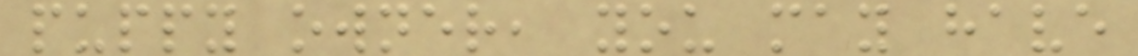puppy owner, you may have
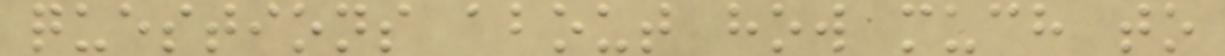questions about how much to
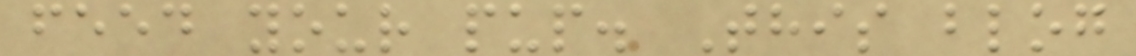feed your pup. This blog
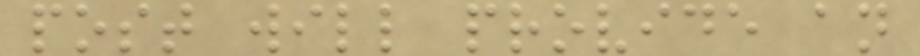post will provide an
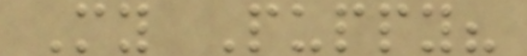My Puppy?
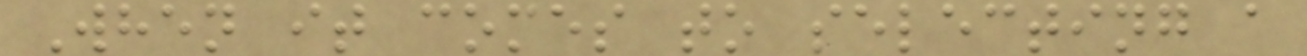When it comes to selecting a
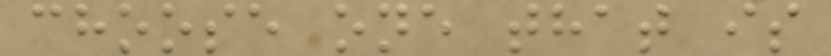choose one that is
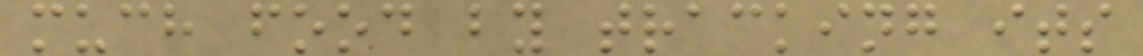much food by tracking its
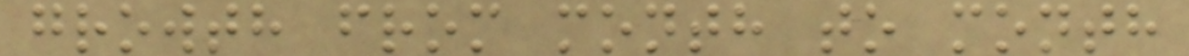growth from month to month
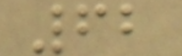62
